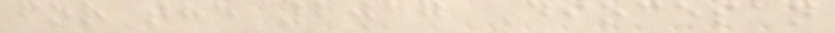for the 2017 Diocesan
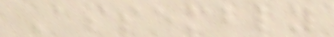Assembly
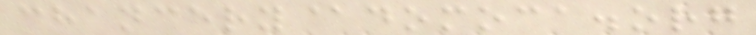chancery@domoca.org
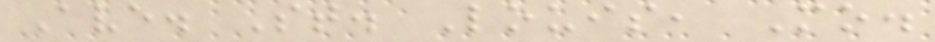Ave. St. Louis, Mo.
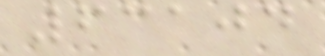63104
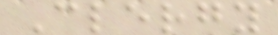Clergy
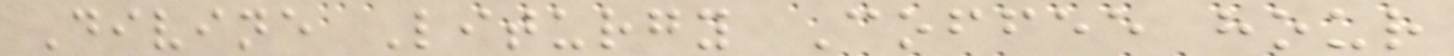Divine Liturgy Coffee hour
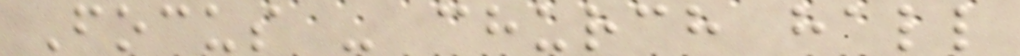Focus - church hall
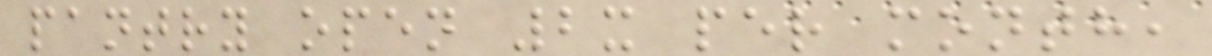pantry open 2x per month,
